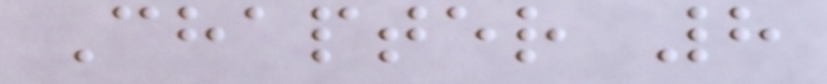Chapter 8
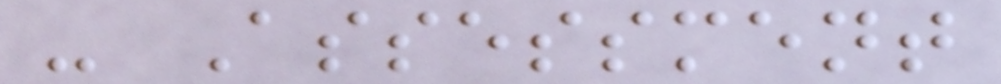- Assessment
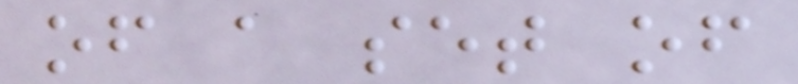of a set of
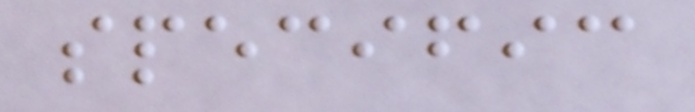specific
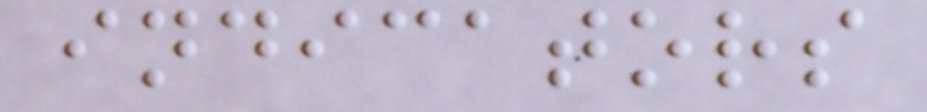indicators
